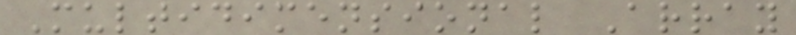Multidimensional Array
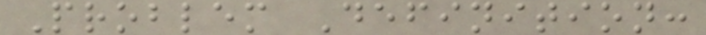Problem Definition:
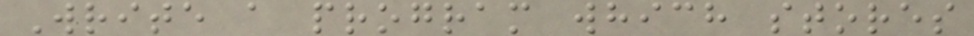Write a program which stores
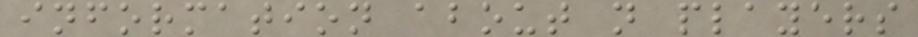information about n players
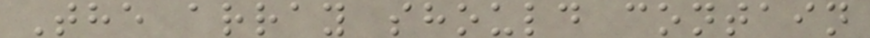The array should contain
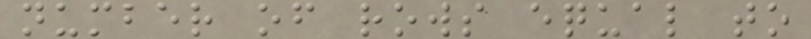number of rows equal to
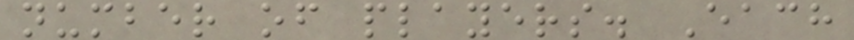number of players. Each
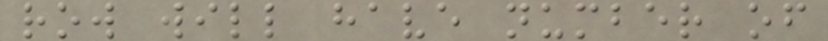row will have number of
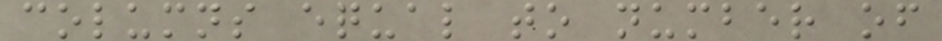columns equal to number of
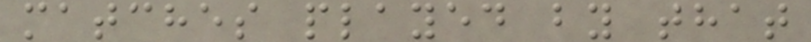matches played by that
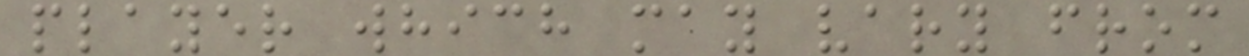player which may vary from
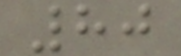80
